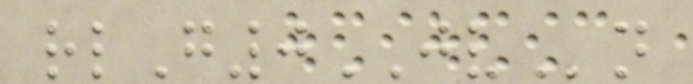rlG0JVn
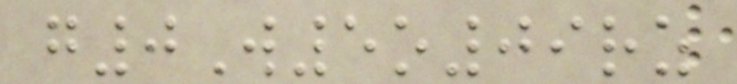g0W5o09rz
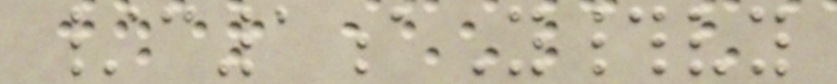/c1aY#vy
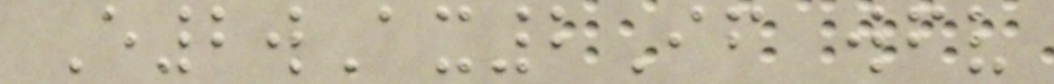E2wAx2If wfv
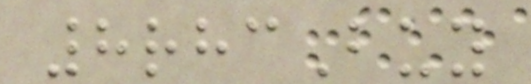8rhcBuy
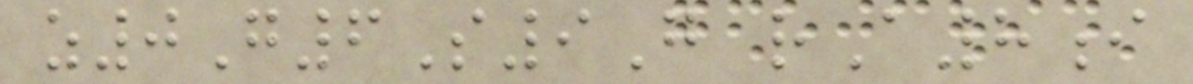z0G6S9G rA8i
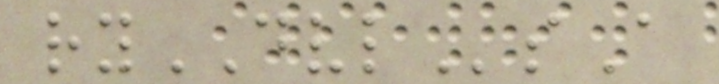ryDVLsA
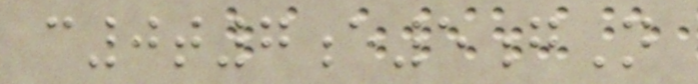c0t7e5gN
